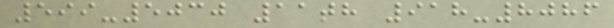599-5030 11th 918-8086
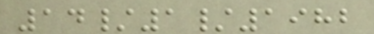14/1/1982
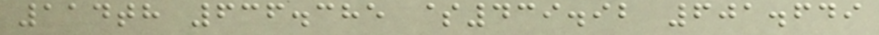114th 636.385 $439.92 601.649
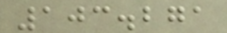103.271
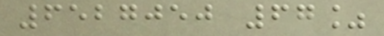6527050 67%
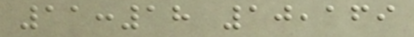11:18 10,169
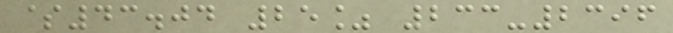$43.04 25% 233-2396
